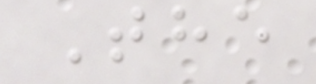The
